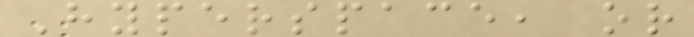Hyperspace, or
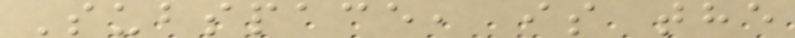Subspace, is the
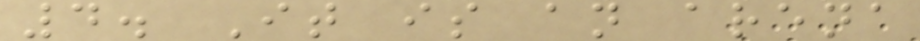4. It is an arena
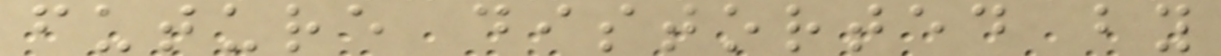future distorted by
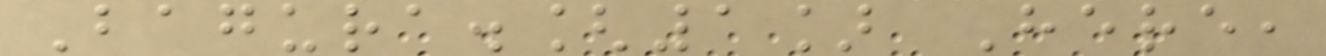Bagura.[1] Here,
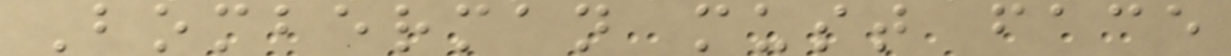Bomberman must face
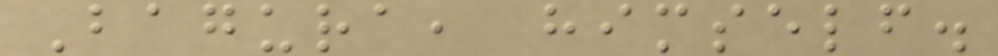Bagura, himself.
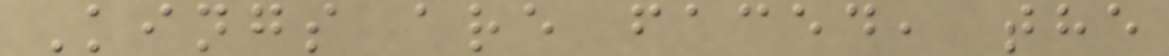Kings are faced, the
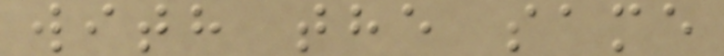with the same
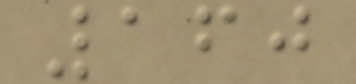160
